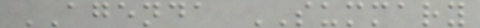AGENDA SUMMARY
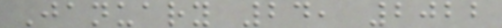January 24, 2022
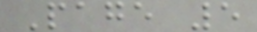Page 5
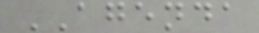AGENDA
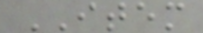ITEM
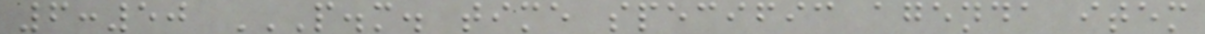6:50 P.M. TIME SPECIFIC AGENDA ITEM
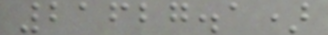21627.1)
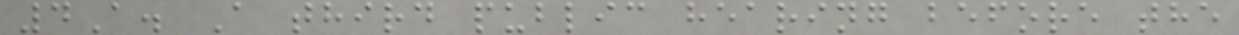4A. A third public hearing before the
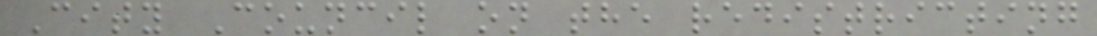City Council on the redistricting
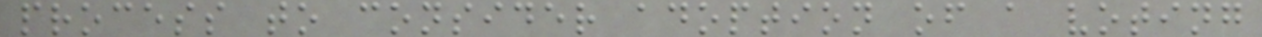process to consider adoption of a voting
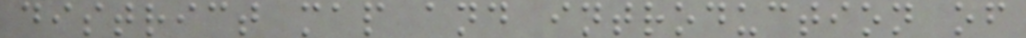district map and introduction of
